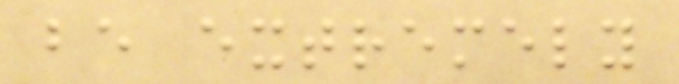be extremely
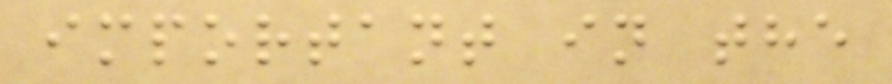important in the
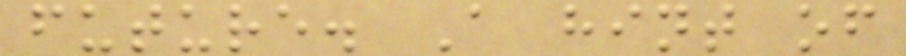future. A hint of
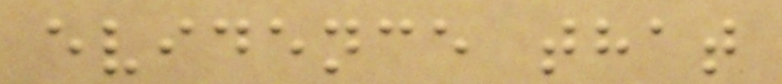evidence that
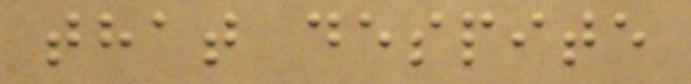that despite
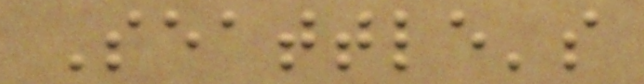Seattle's
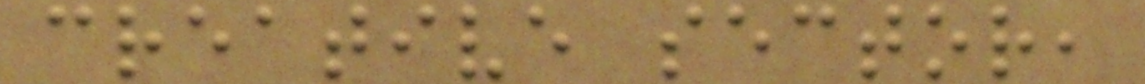creative sector,
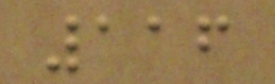116
